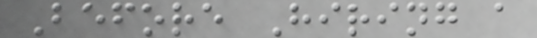Before Hiring a
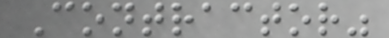Contractor"
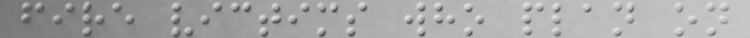fire victims who plan on
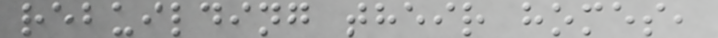rebuilding their homes,
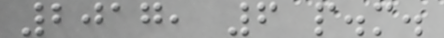2017, 6 p.m.
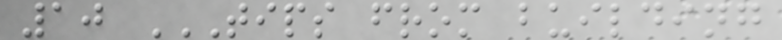10 TIPS FROM BUILDING
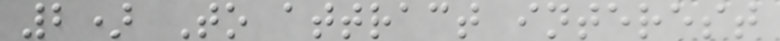2) To attract interest
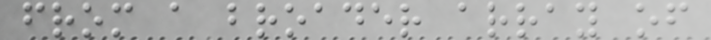from a broader array of
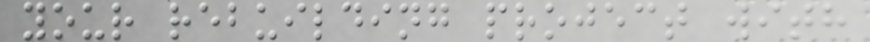your rebuilding project with
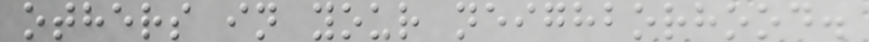others in your neighborhood.
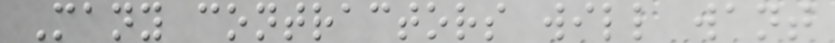Many contractors will want
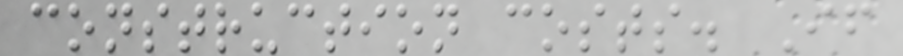construction costs. If
